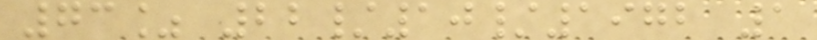73% 22/10/1972 1
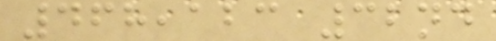468,123 32nd
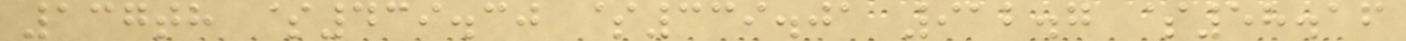137th $439.30 $339.01 912.7 $58.16
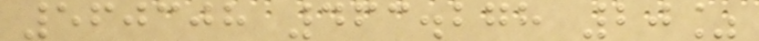560308 463.278 20%
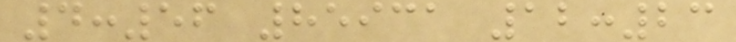4:56 85931 12:23
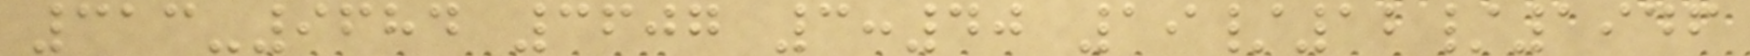313-9684 3607 3:40 19/12/1946
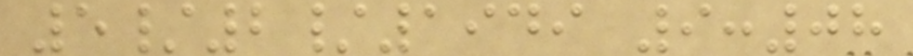5/2/1949 9:08
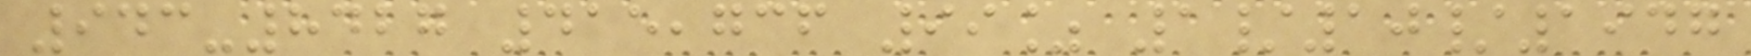943-8427 415,736 99% 1/10/1947
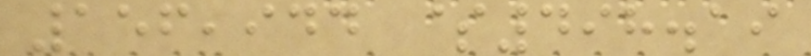156,944 $498.19
